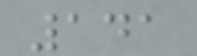141
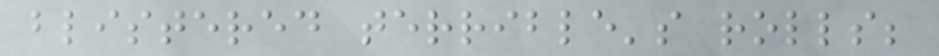blistered terrible's rolls;
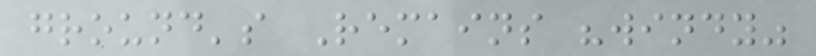ground's Remains "windy"
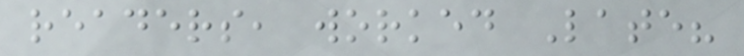readers, worked Late?
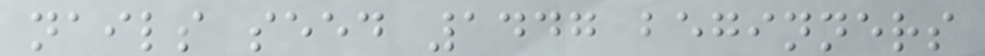nails seed 1447 beginners
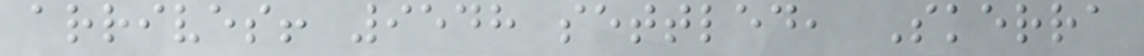arrives! 9548 settled, Skerra
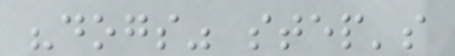"dogs" step's
